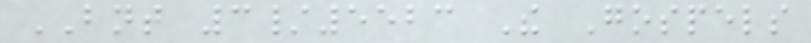BNT 3/5523 The Gospels
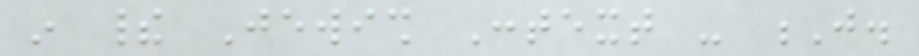in their Jewish Context - J.
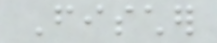Fischer
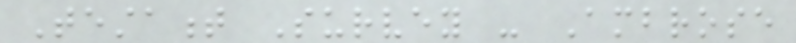Testament Survey - Ambrose
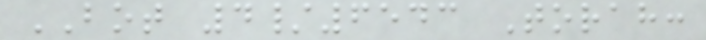BOT 4/6543 Torah:
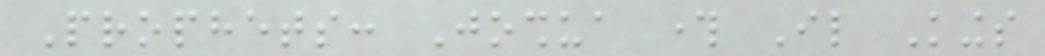Prophets: Joshua through Il Kings
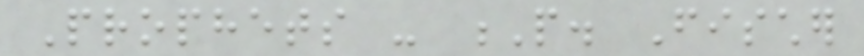Prophets - P. Fischer
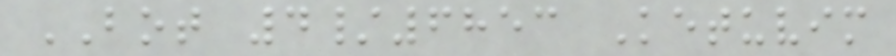BOT 4/6853 Ketuvim
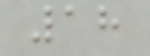18
